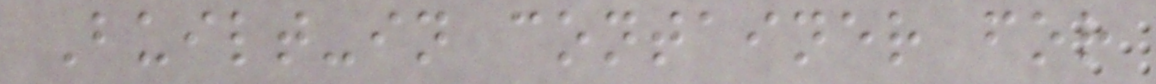Built-in container for
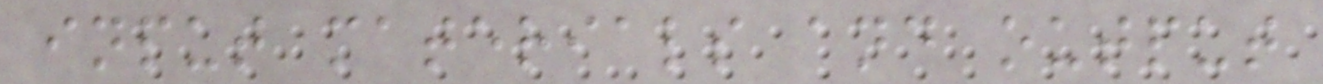input materials and output
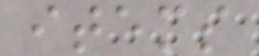items
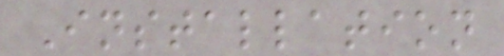Installation
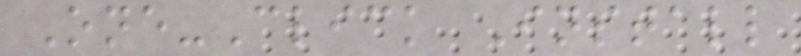One-Click Install
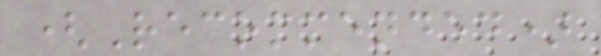(Recommended)
